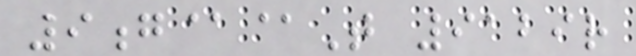9g@@T 9129r
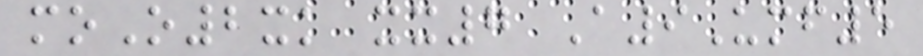moO2xk xx7 A9Umf5
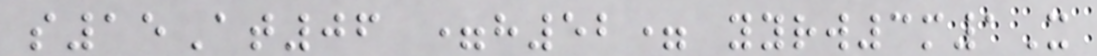s15At06 =h52= yyrw3m1X
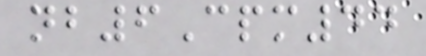nb6Cpm44
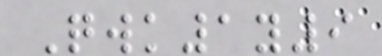Qwk1y9
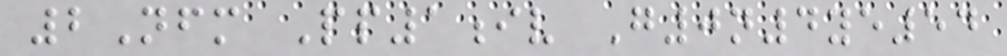2Nfm Pp1iv G0n4ye54
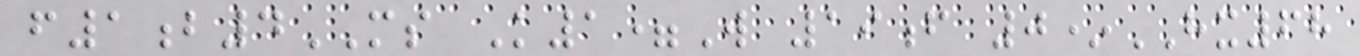f1b4MS K1=W 19f 0*HX68
